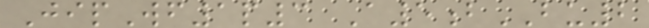JipWf1p3 A5bBU2
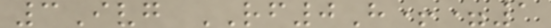3Ivg RF0H+=1
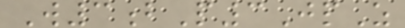W3bP3JpZ
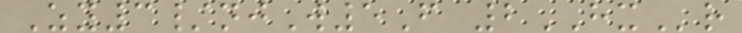Zy3/njW5F 2HXr
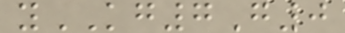yKG7G0
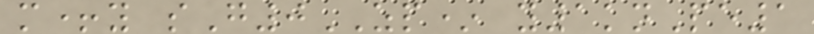m+y sG0ZP* y1knPe1
